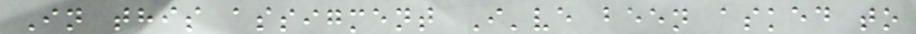In this assigment I've been asked to
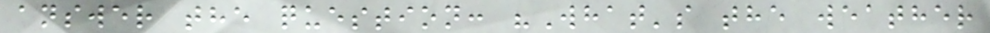answer the question: "What's the weather
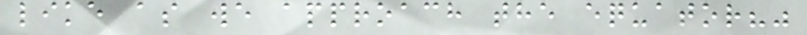like as we approach the equator?"
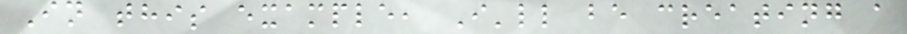In this example, I'll be creating a
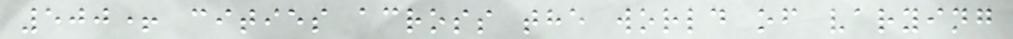500+ cities across the world of varying
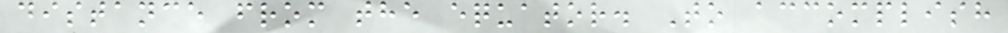distance from the equator. To accomplish
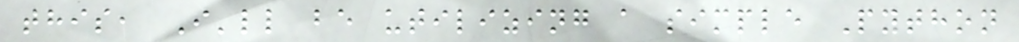this, I'll be utilizing a simple Python
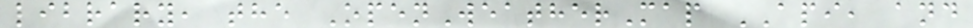library, the OpenWeatherMap API, and
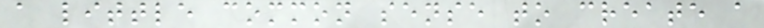a little common sense to create a
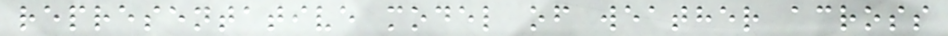representative model of weather across
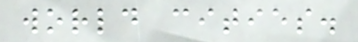world cities.
